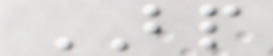BP
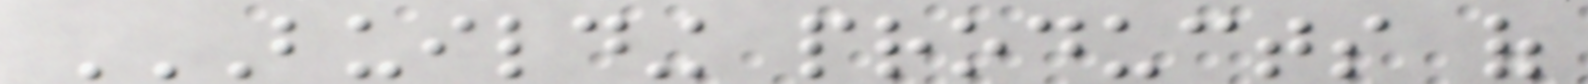BUILDING PRODUCTS OF
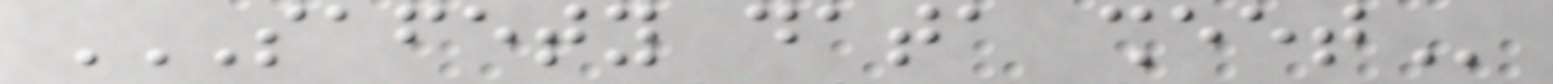SAFETY DATA SHEET
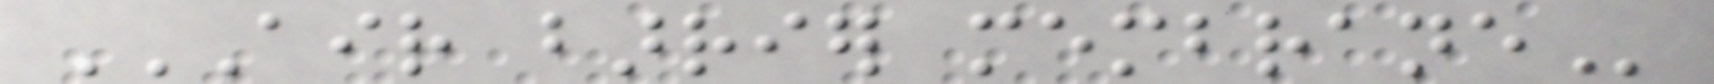AIR BARRIER MEMBRANE
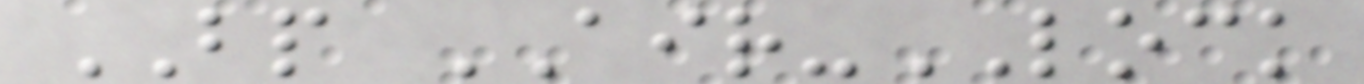BP AIR-LOCK
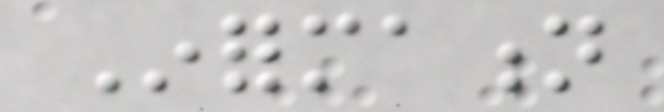Information
